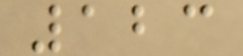123
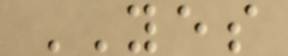YES
